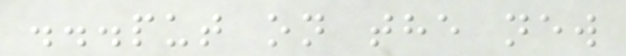...put on the new
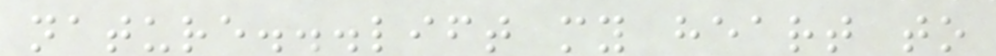nature...lift my heart to
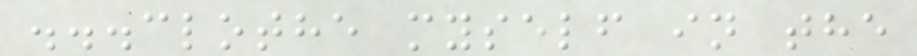...clothe myself in the
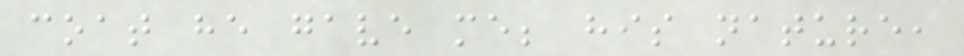coat he gave me; his nature,
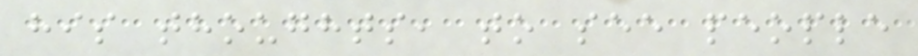his thoughts, to see people
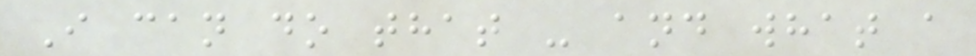I can do that - and what a
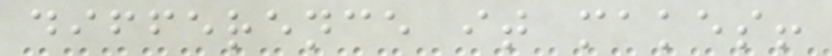difference it makes!
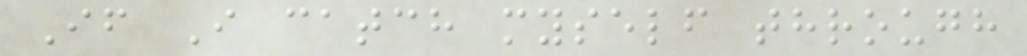If I catch myself through
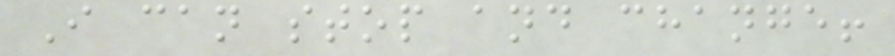I can stop and change!
